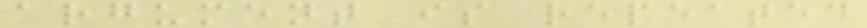argument is repeated
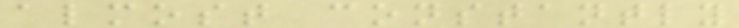almost constantly
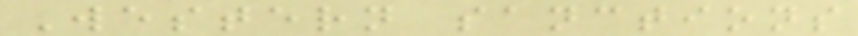Western sanctions
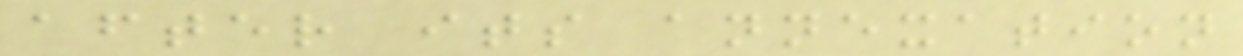after its annexation
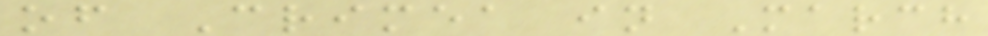of Crimea in March
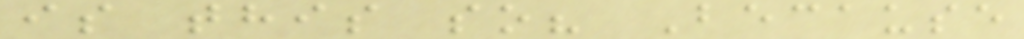is this so? Because
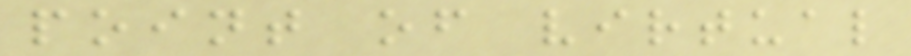point of virtual
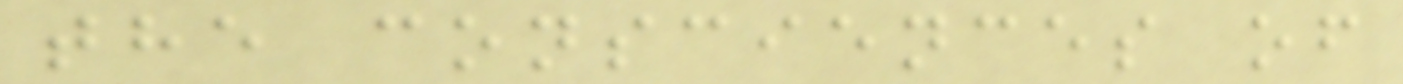the consciences of
